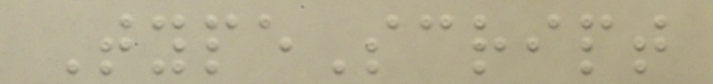TypeScript
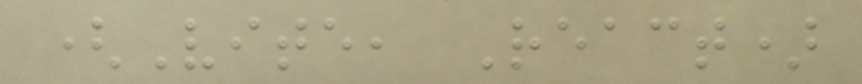(Vite, React)
